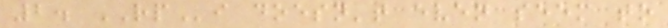2. RPi doesn't even seem to
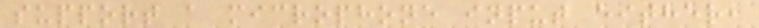support a microphone input either,
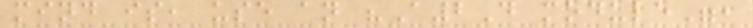mind is, use an "A2D module",
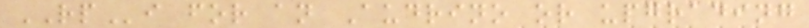RPi for an Audrino or upgrading
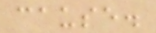cause.
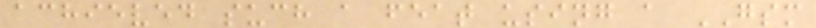achieved such a feat using a GSM
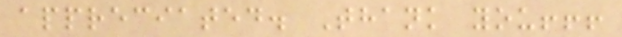appreciated. Thank you!!!
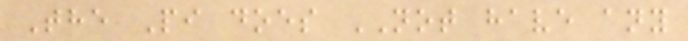The Pi does NOT have any
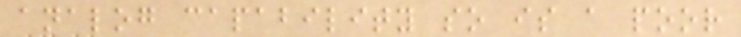analog capability so is a poor
